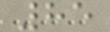85
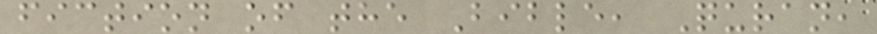fiction of the Bible, Quran,
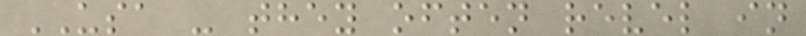USA - they often revel in
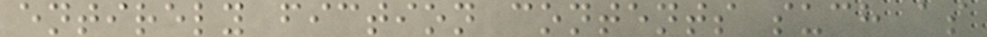entirely fiction contents such as
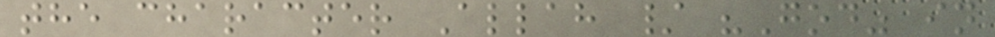the character Allah / "God" in
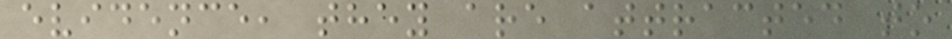evidence, they are attracted to
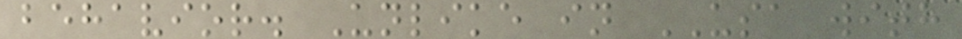behavior. Unlike in USA with
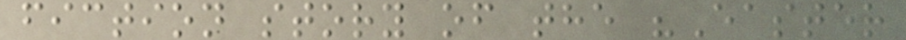fiction story of the "Easter
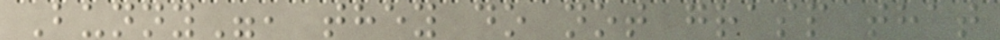Bunny", they do not grasp that
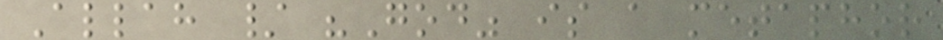Allah / "God" is a metaphor
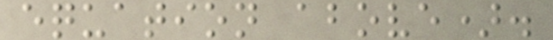equation above).
